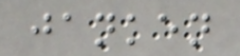janken
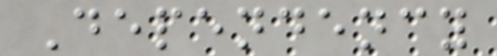Dependency
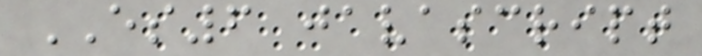ES6 javascript
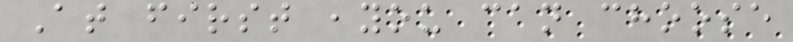At first ,you can choose
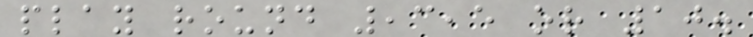play round ,3,5 or 10.
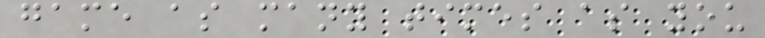game as many times as you
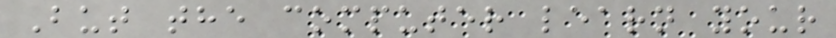But the computer learn your
